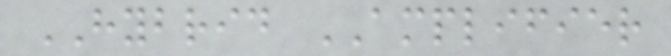HYBRID AMPLIFIER
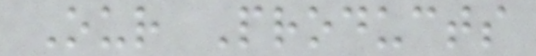Our Products
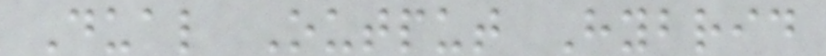Dual Output Hybrid
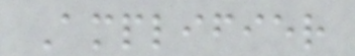Amplifier
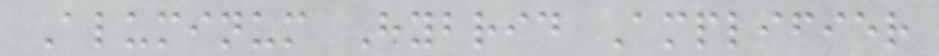Aluminum Hybrid Amplifier
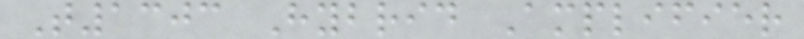T1303 Hybrid Amplifier
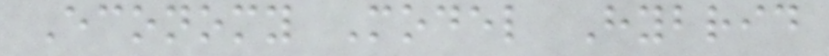Economy Model Hybrid
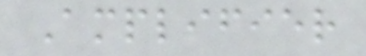Amplifier
